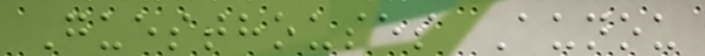Guesthouses Aunou
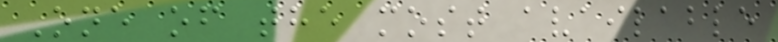One of the most available
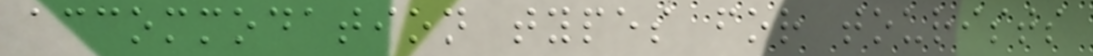accommodation types for tourists
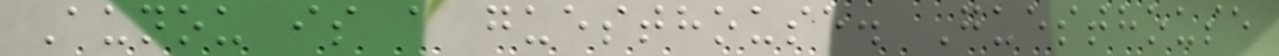Aunou is a guesthouse. Guesthouse
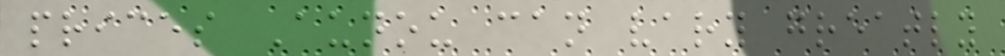prices Aunou can vary greatly
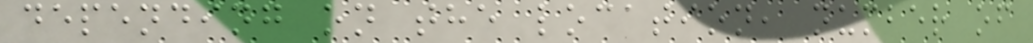depending on the location, number of
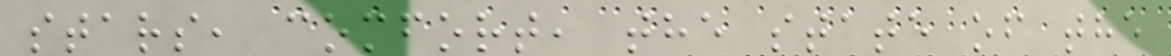stars, comfort, the state of the
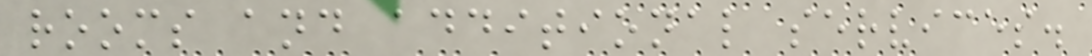rooms and additional services.
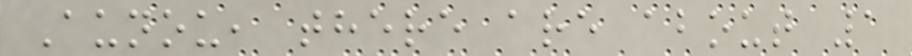Aunou, there are about 1
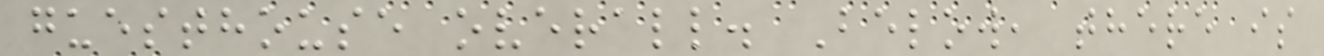guesthouse overall. Below, there is
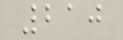210
